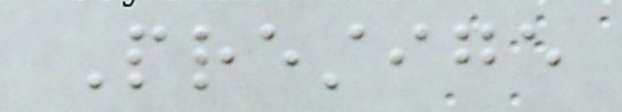Prestige
